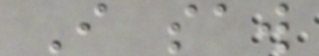I saw
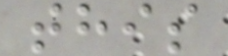this
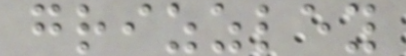grizzley
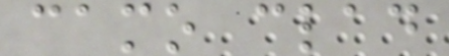camo clad
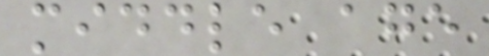middle age
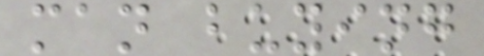man buying
